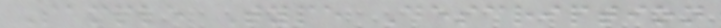Sample Type Description
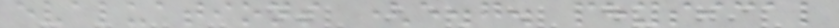evaluations (e.g. physical
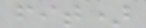fit)
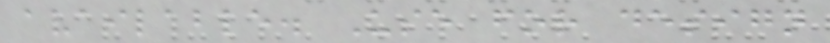available. Use for design
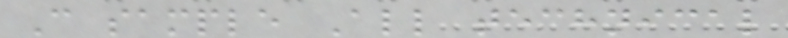C sample All technical
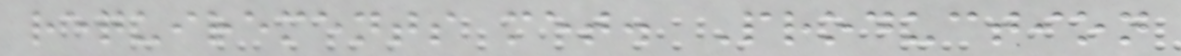requirements met. Production
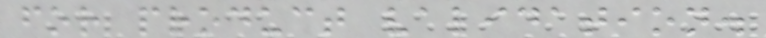for product validation.
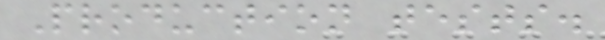Production tests.
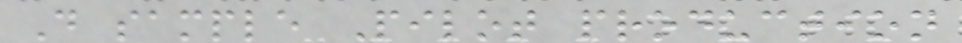D sample Pilot production
